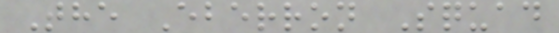The Eberron Squad
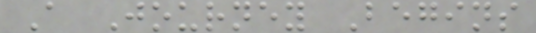A Journey Begins
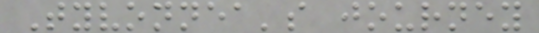Tyvonnea's journey
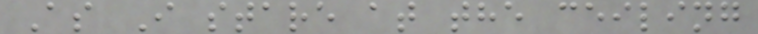As I stare at the ceiling
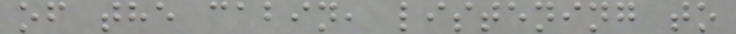of the cabin, listening to
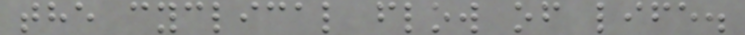the cyclical flow of life.
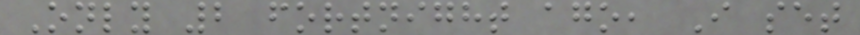Only 2 fortnight ago, I set
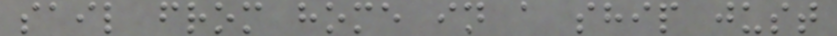sail from home in a ship just
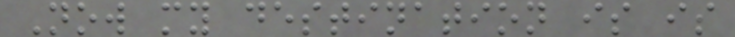Now my destination is is
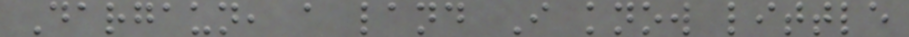Dargaun, a land I know little
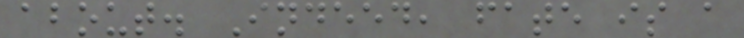about. Indeed, fate is a
